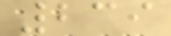239
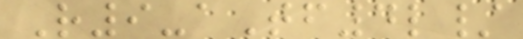R9-aTf4l/
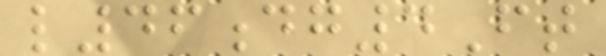l46dg4Ft
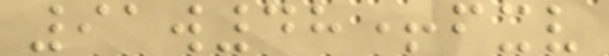91w48+fxv
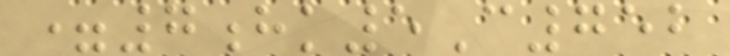=7hk5C752
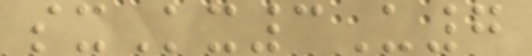sxKx3U7
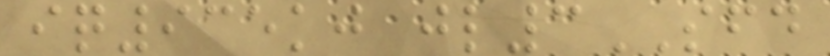iq935kj jl3SFD
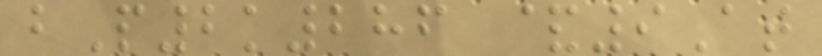bP2k286 &9At
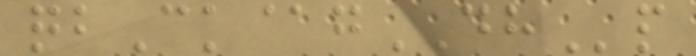qbCk@gDHp
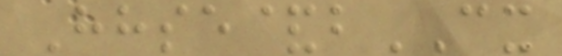Hhse&bCX
